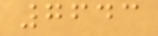7643
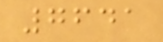7641
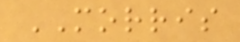MORRIS
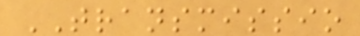TRANSMISSIO
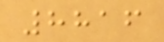8816
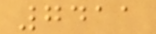7411
